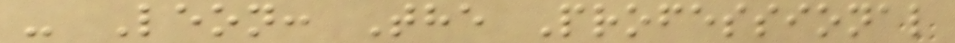- Leon: The Professional
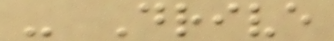- Drive
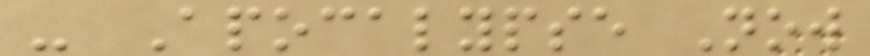- Apocalypse Now
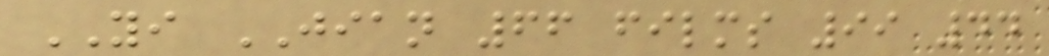YI JIAN 66 films 99 44
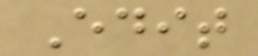Edit
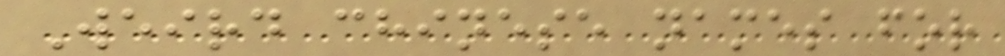Weird chinese names for
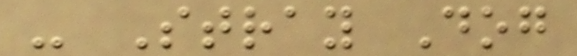- Stray Dog
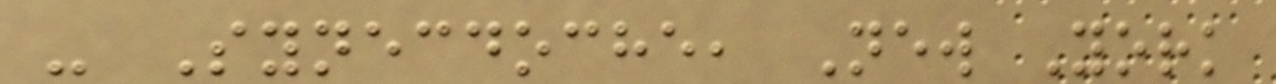- Synecdoche, New York
